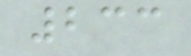233
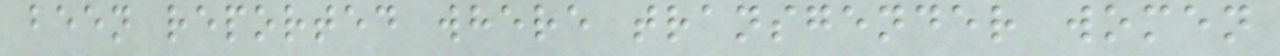been reported where transgender women
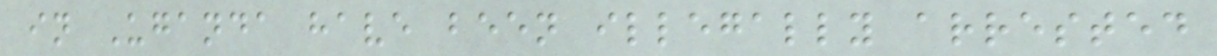in Uganda have been illegally arrested
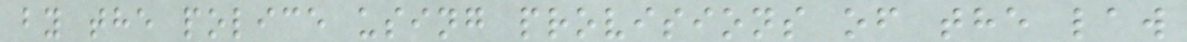by the police using provisions of the law
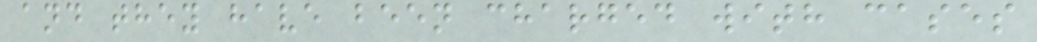and they have been charged with cases
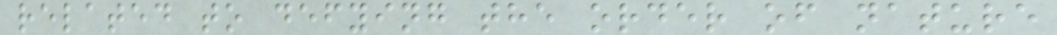related to defying the order of nature
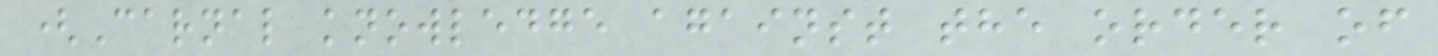(Carnal knowledge against the order of
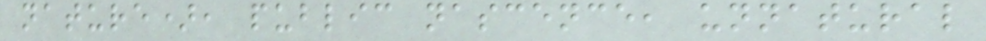nature), public nascence, unnatural
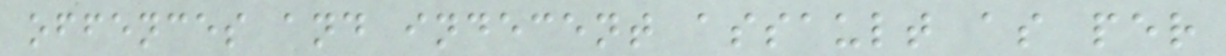offences and indecent assault as per
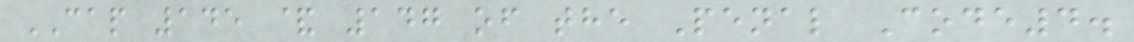CAP 145 & 147 of the Penal Code4.
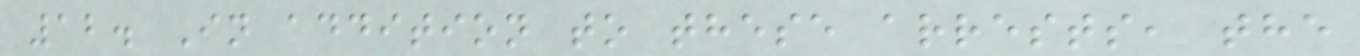12. In addition to these arrests, the
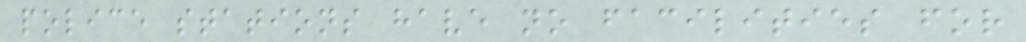police stations have no facilities for
